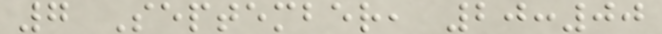7 September, 20:00
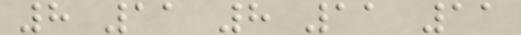8 11 8 11 11
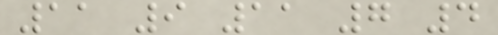11 9 11 7 4
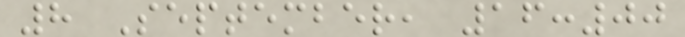8 September, 16:00
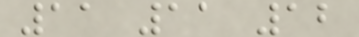11 11 12
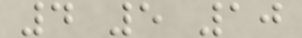4 5 10
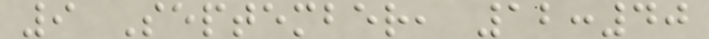9 September, 12:40
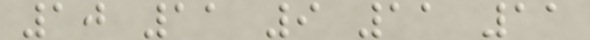10 11 9 11 11
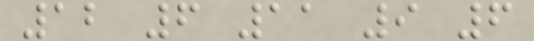12 6 11 9 6
